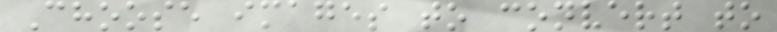Choose images to convert to
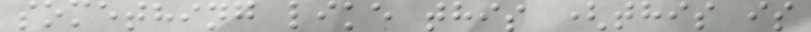something like this (this is
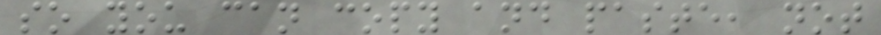so you can copy and paste, not
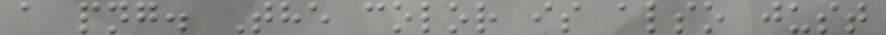a png. The color is also just
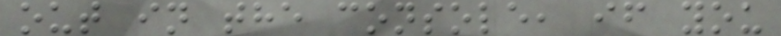out in the console, if you
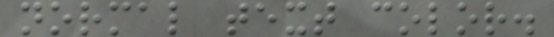normal text color.
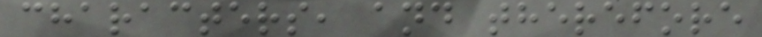characters, and therefore
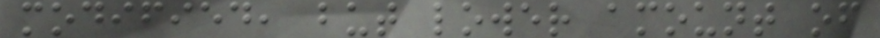modified, but lower amount of
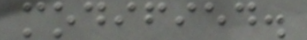modified.
